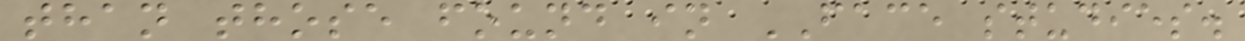than those found in FACE studies.
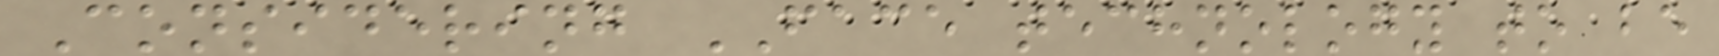Considering FACE technology to be
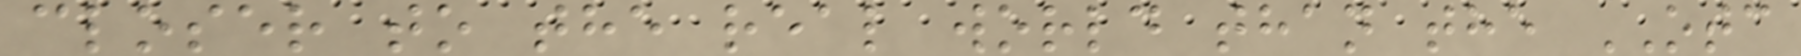closer to the real world than the OTC
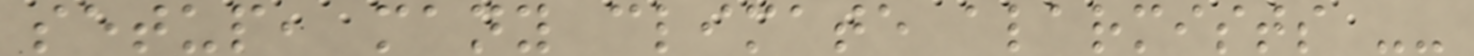setup, many climate alarmists --
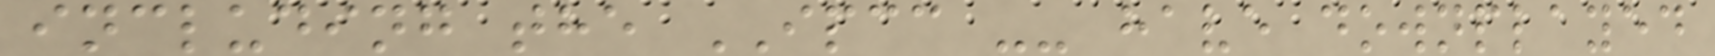including the IPCC -- have downplayed
